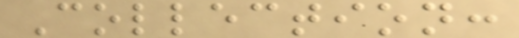Collection:
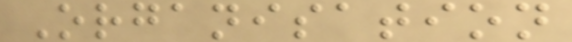Organisation
